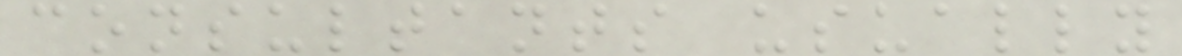consultants usually
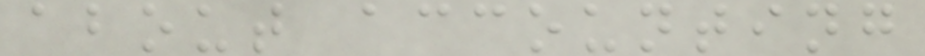about accounting
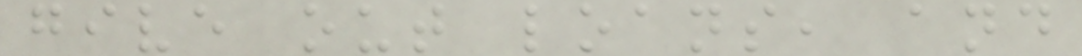give out loans, and
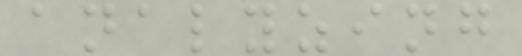analyzing
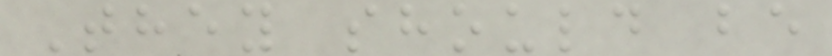They should be
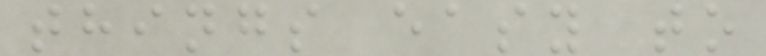things easy to
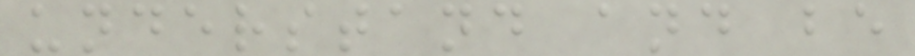understand and be
